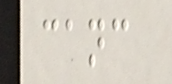canc
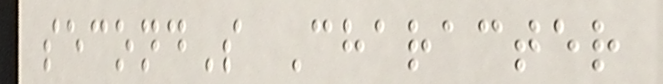secondS Character
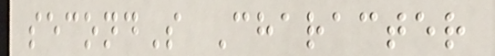secondS Character
